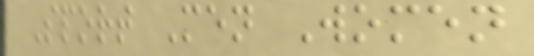Sport Men Women
